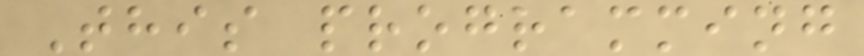This programming
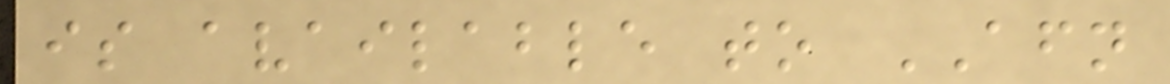is available to AFN
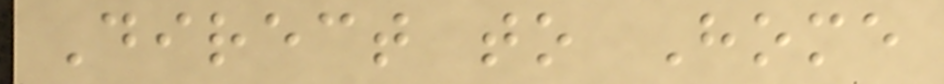Direct to Home
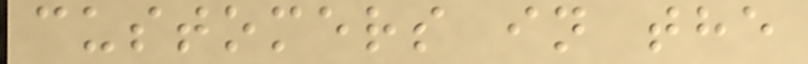customers in the
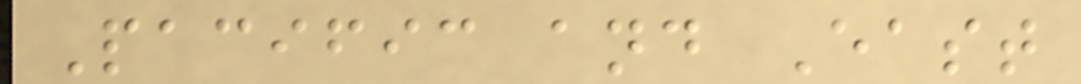Pacific and East
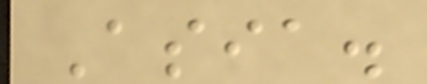Asia.
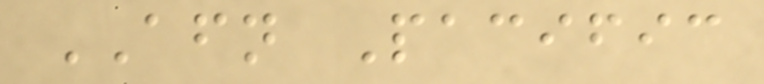AFN Pacific
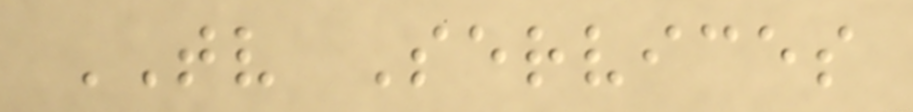TV Services
